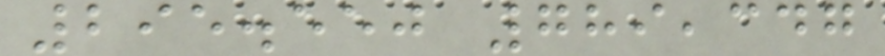295.550 789,347
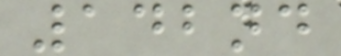142nd
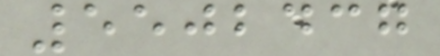5502437
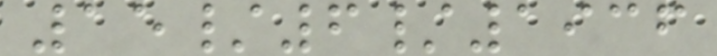15/6/1936
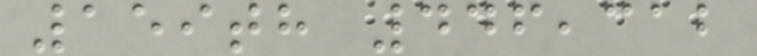159th 446,312
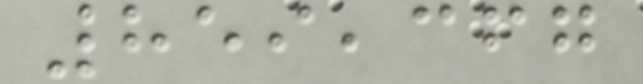859,367
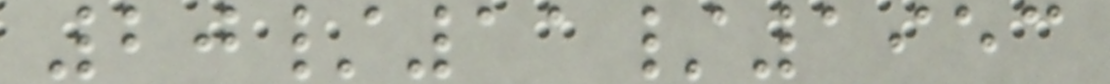20/11/1953
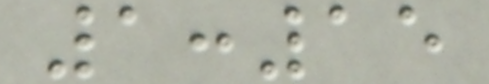1:15
